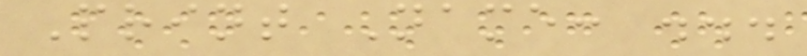Print Name: ...
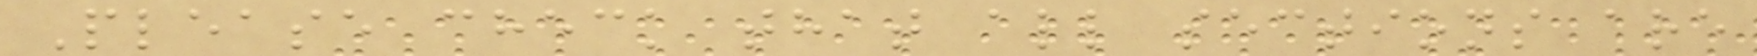Please check that all sections are
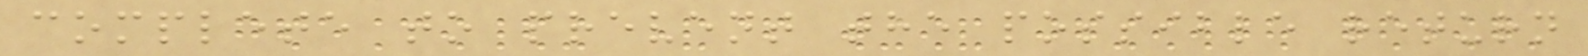complete to prevent the possible return
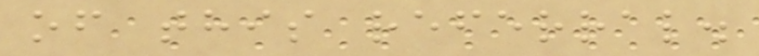of this referral.
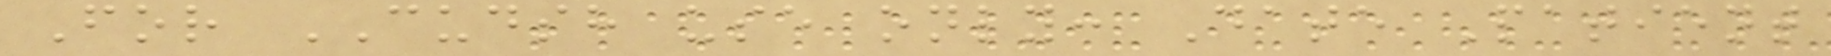For CUDSH use only: Date Patient
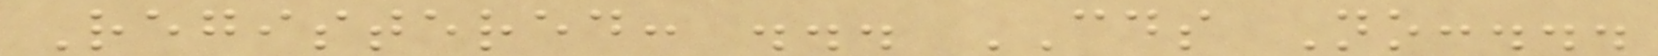Registered: ... CDS No:...
